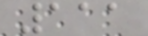111
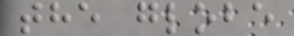the globe
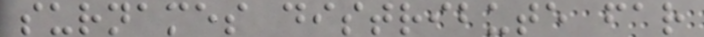surnames distribute far
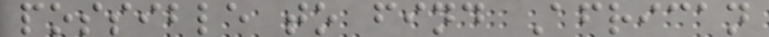possible to find African
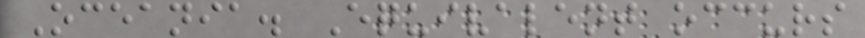Oceania. Equivalent occurs
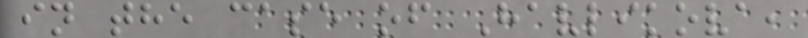in the case of Havlikova,
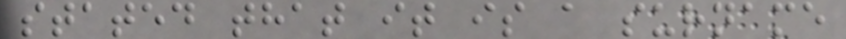stated that it is a surname
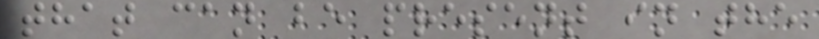that can be present in the
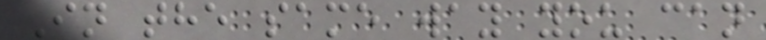In the same way you can
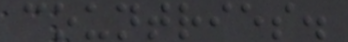countries.
